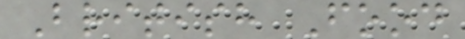British Food
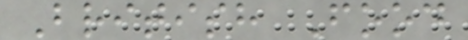British Food
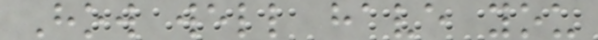How well have you
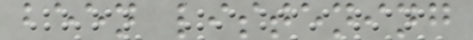been listening
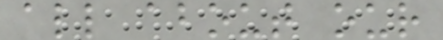all about our
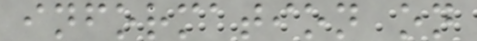information on
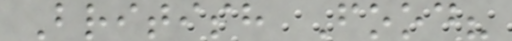British Food?
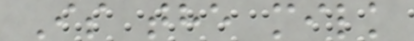Is the milk
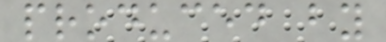produced by
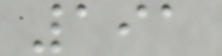191
